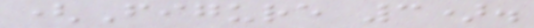(Figure 3).
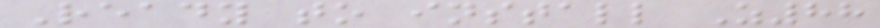Ready to install Z88
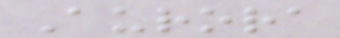Aurora
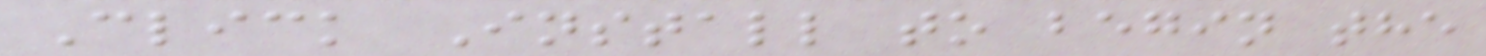Click Install to begin the
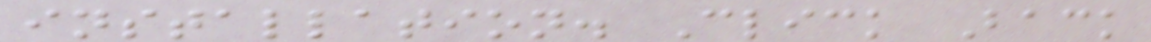installation. Click Back
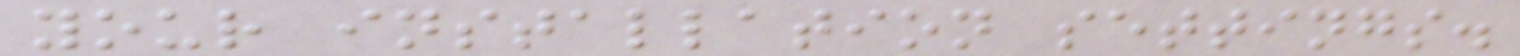your installation settings.
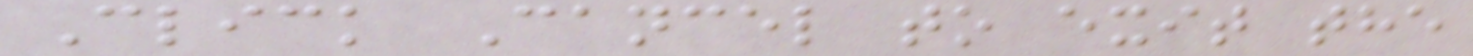Click Cancel to exit the
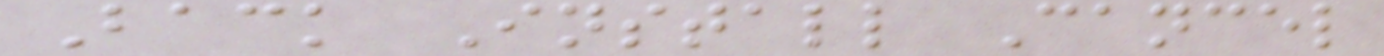Back Install Cancel
